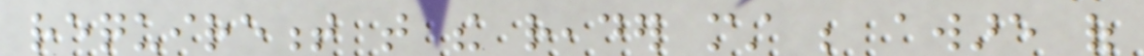requirement that the reader must be aware of
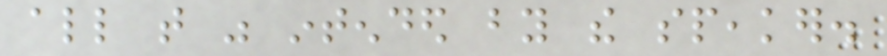all that was intended by the speaker.
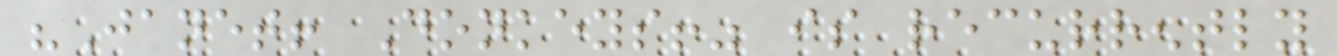"Janet! Donkeys!" is recurrently
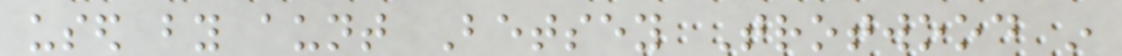used by aunt Betsey Trotwood in
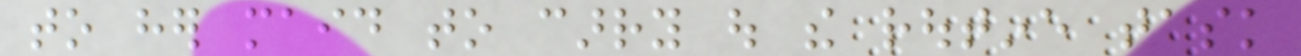to her maid to carry out the routine task
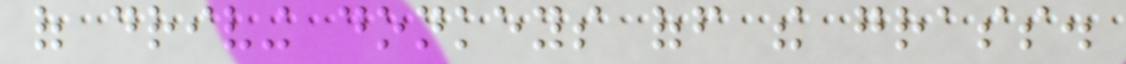of driving donkeys off the grass.
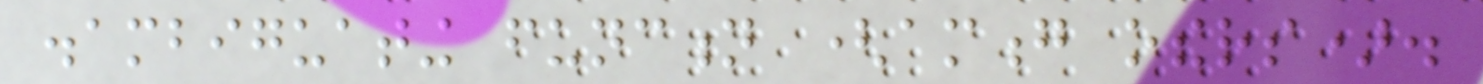disambiguating function (among others).
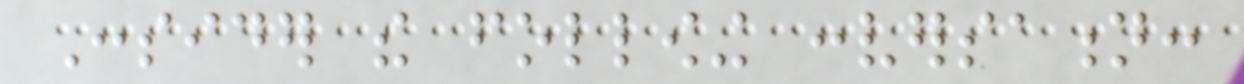Consider the following conversation:
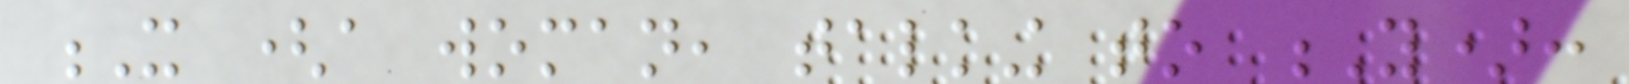X (a woman, talking to Y):
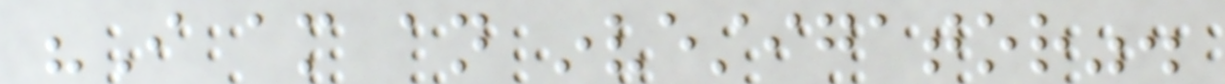"I am an investigator".
